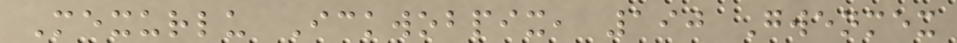Mexurlu Ickwobpix, 190 Gwenmex
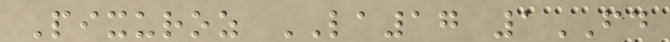Pixuroz LA17 1FD
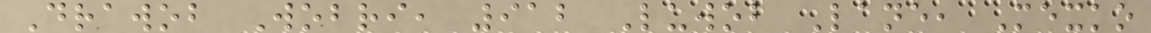Drawob Wobri, 912 Luwob Lane, Mexko
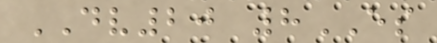DV20 8ES
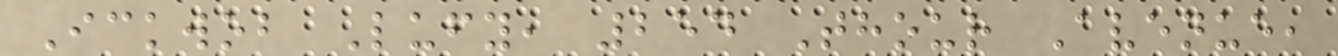Ickwob Lufy, 254 Thour Avenue,
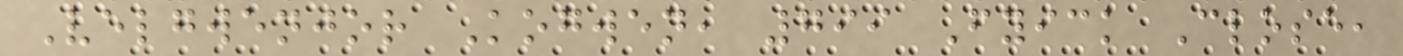Velgwenjor Kogwen, 799 Fyick Close,
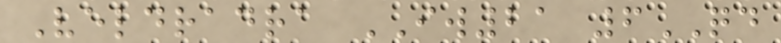Veldradra IW21 6QD
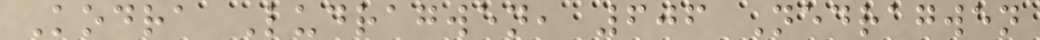Kodra Ludragwen, 606 Nedragwen
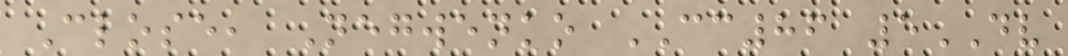Close, Negwenko CC86 5DV
